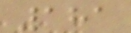181
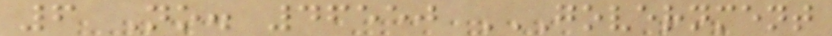6 No. 46550 GOVERNMENT
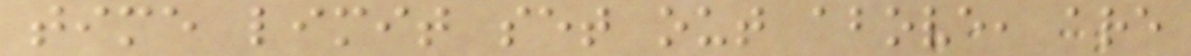time limit set out above, are
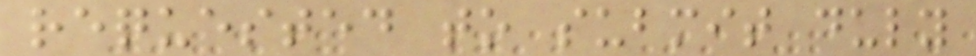requested to submit duly
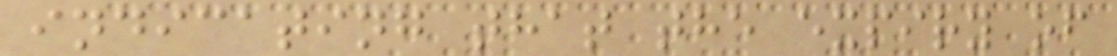indicating that the expiry of
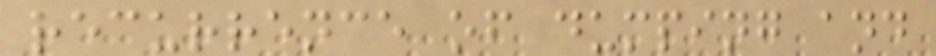recurrence of dumping and
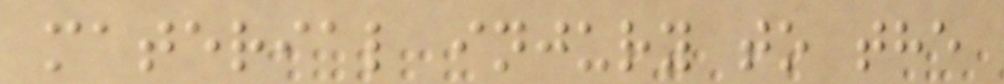material injury to the
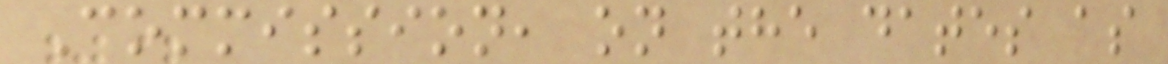Commission, on the dates as
